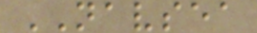NAVSEA
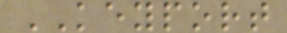KEYPORT
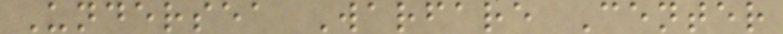Undersea Warfare Center
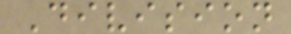Division
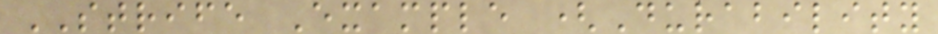STRIFE Example (Durability
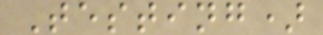Testing)
